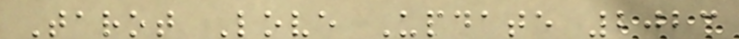Tarot Love Update 2023
